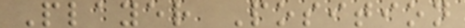Player Position
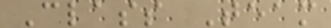Class Team
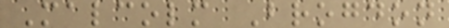Malcolm Brogdon
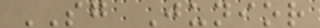SG Junior
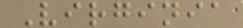Virginia
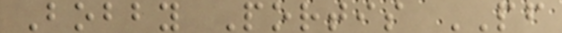Bobby Portis PF
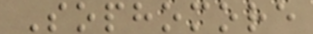Sophomore
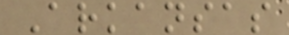Arkansas
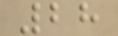28
